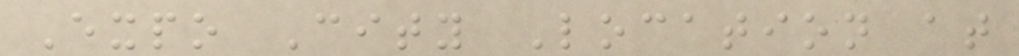Expo City Location at
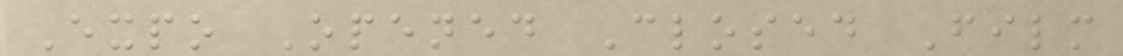Expo Opened Closed Film
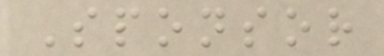Sponsor
